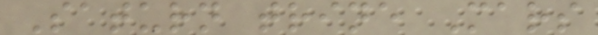Saturn trine Mars
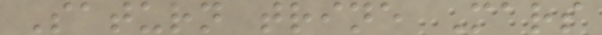Saturn trine Mars
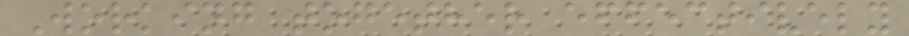Working together effectively
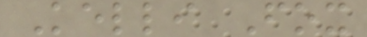Kelli Fox
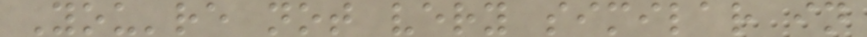You're not very similar in
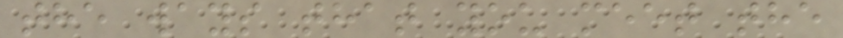the ways that you meet the
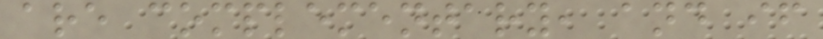are complementary, and if
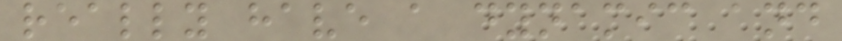really have a dynamic and
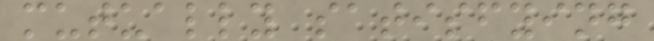mutually satisfying
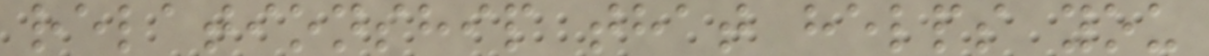relationship that helps you
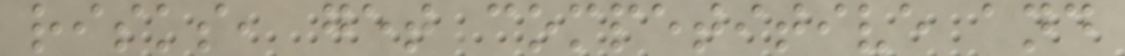risks, get competitive and
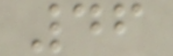46
